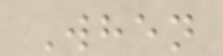When
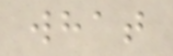what
